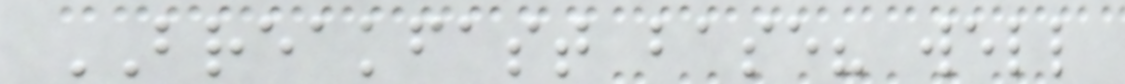BREAKFAST base? well
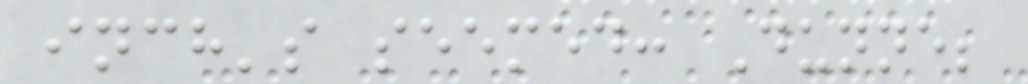inch's seemed: Dunne;
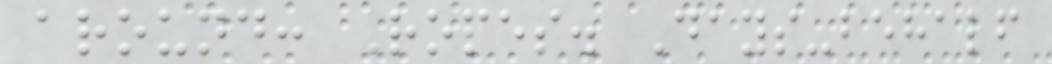around: Ropes. Days-behalf
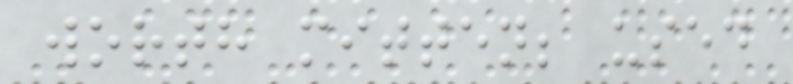worth mitten; used
